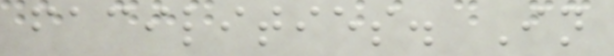facilities. In
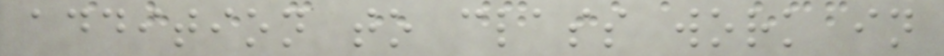addition to class work in
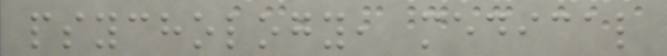psychology, medical
